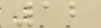12
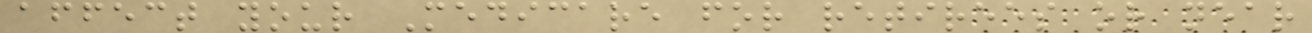affect your Medicare for retirees or near
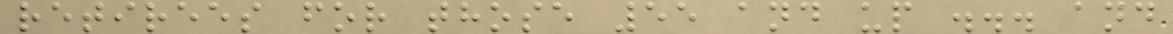retirees for those 55 and up ... and
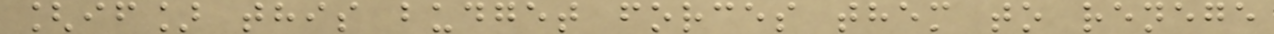[if] this budget forces them to renege
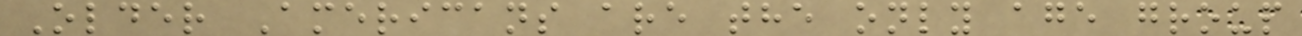Older Americans are the only age group
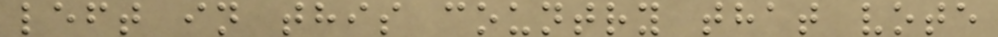left in this country that vote
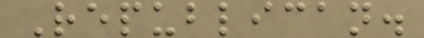Republican.
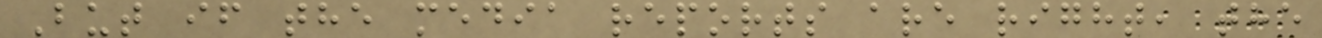But if the media reports are right, the
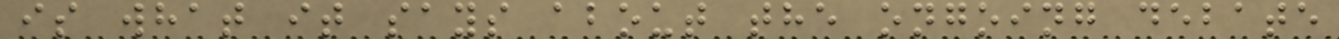is what it says about the ongoing debate
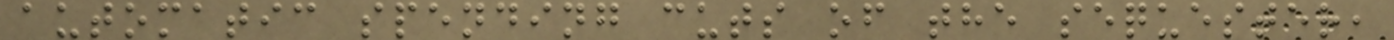automatic spending cuts of the sequester,
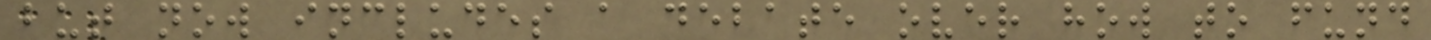but now includes a debate over how to fund
